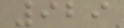929
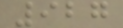927
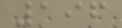196
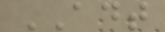ADT
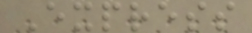Express
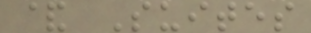& Suites
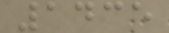1435
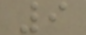9
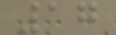17
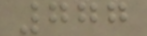777
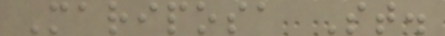Mariposa St.
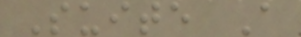Suite A
